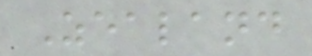Zealand
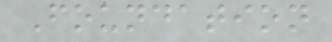Foundation
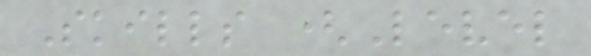Skills (Level
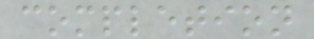completion
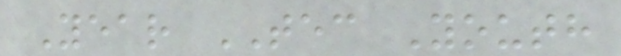Year TEC Youth
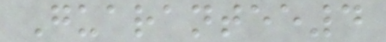Guarantee4
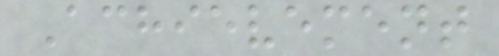Achievement
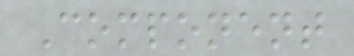Component
